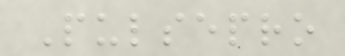Pulsepro
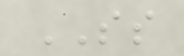SS
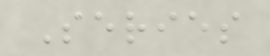Series
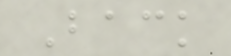Back
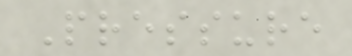Pressure
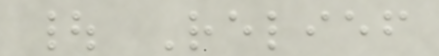| Relief
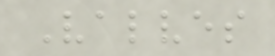Valves
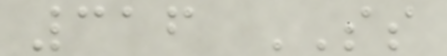316 SS
